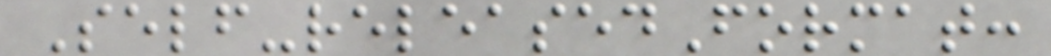Self-releasedFormat:
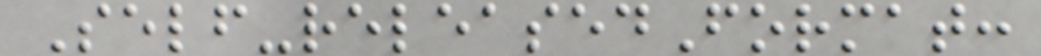Self-releasedFormat:
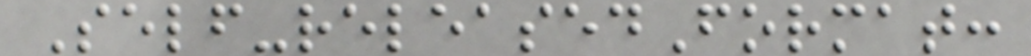Self-releasedFormat:
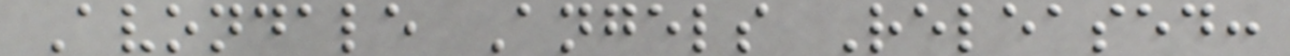Avondale Angels Released:
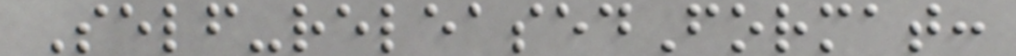Self-releasedFormat:
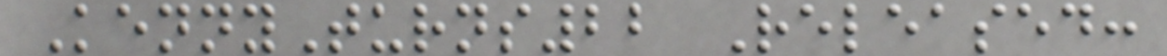KennyTurns22 Released:
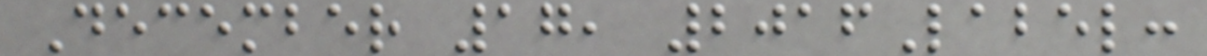December 17, 2016Label:
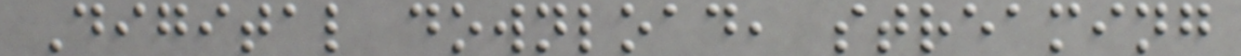Digital download, streaming
